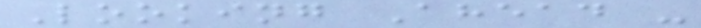Looking Ahead -
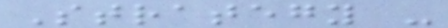Strategy -
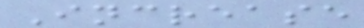Increase
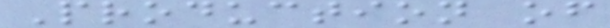Production of
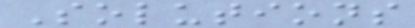Solutions
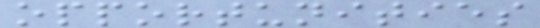opportunities
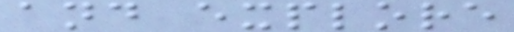and explore
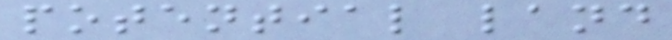potential land
